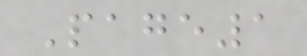Page1
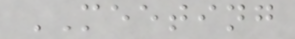MEETING
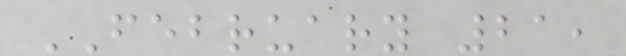FEBRUARY 21,
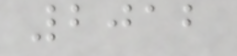2012
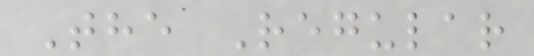The Regular
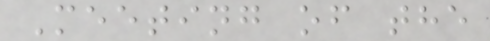Meeting of the
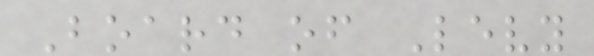Board of Levy
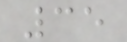35
